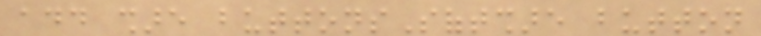add share buttonsSoftshare button
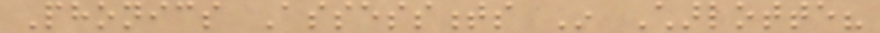Phonics Assessments In Charlotte?
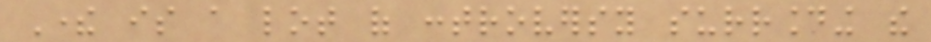There is a lot of controversy surrounding the
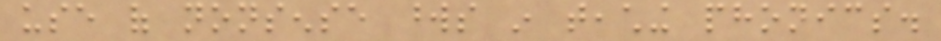use of nonsense words in teaching phonics.
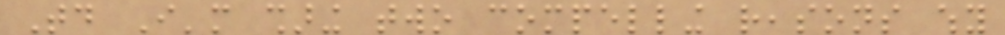Today I'm sharing two compelling reasons why
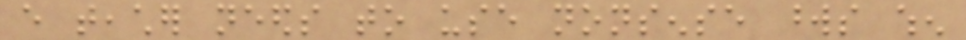every teacher needs to use nonsense words when
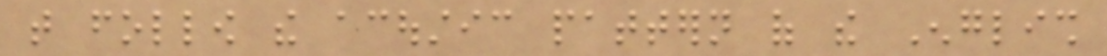that follow the acoustic pattern of the English
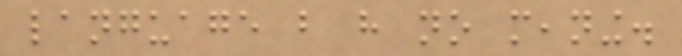language but have no meaning.
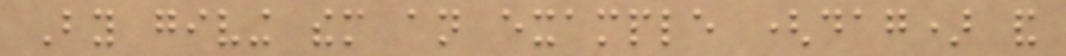By giving them an example (dag) and
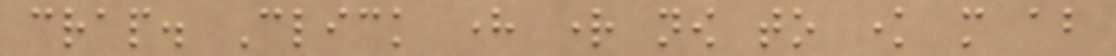crap. Click here right now to know more about
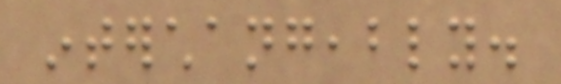interchangeably.
